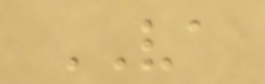VA
